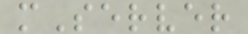mServer
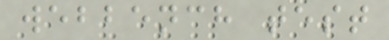webbench test
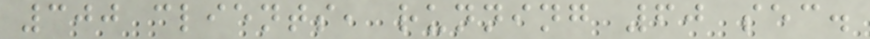300 clients, running 60 sec.
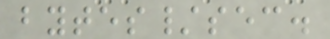bytes/sec.
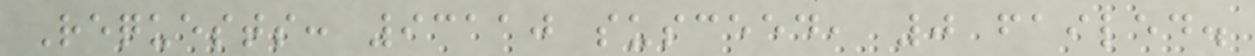Requests: 93110 susceed, 0 failed.
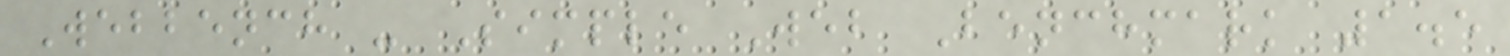Webbench - Simple Web Benchmark 1.5
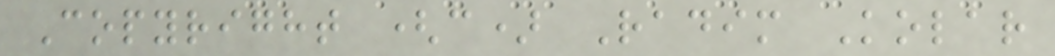Copyright (c) Radim Kolar
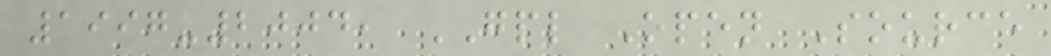1997-2004, GPL Open Source
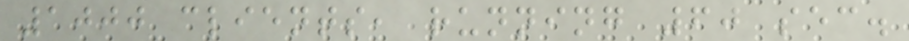1000 clients, running 60 sec.
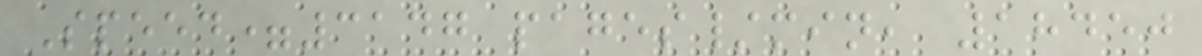Speed=3147 pages/min, 18450
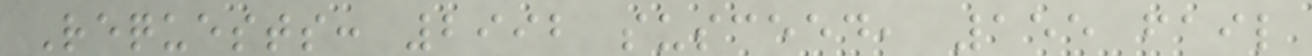Requests: 2992 susceed, 155 fail
